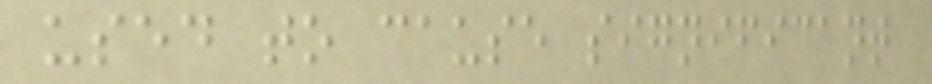used to cause significant
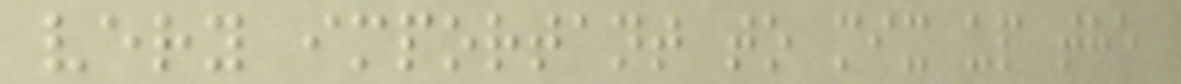very important to mix up the
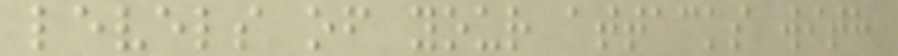levels of your attacks with
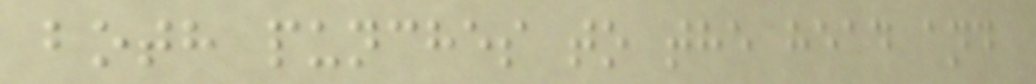both punches to the head and
